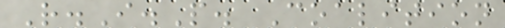R.I.P. Coalition
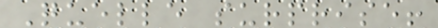Quelle surprise!
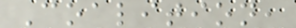Coalition,
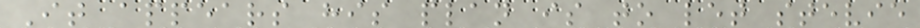It appears his plan is to let stevie
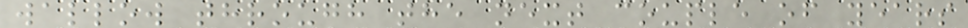wallow through the next couple of years
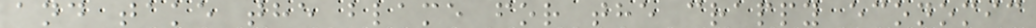and take the blame for the crappy economic
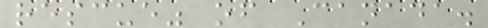rescue" of Canada.
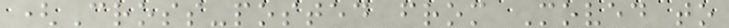(Cross-posted from Moved to
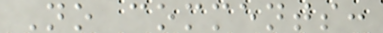No comments:
